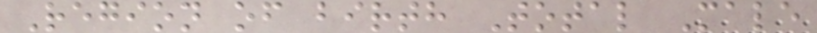Region of birth Total Male
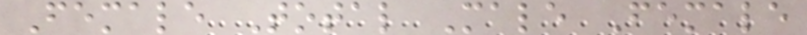Female Total Male Female
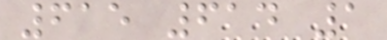615 614 1
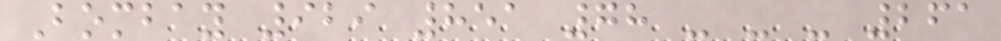Bombay 929 851 78 - - - 261
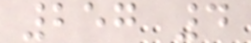257 4
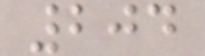204
